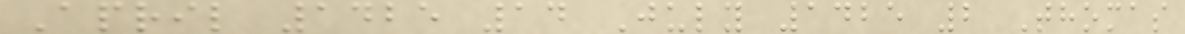April 1425 14 July 1425 2 Thomas
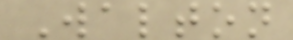Walton
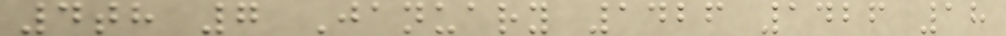4th 7 January 1426 1426 18
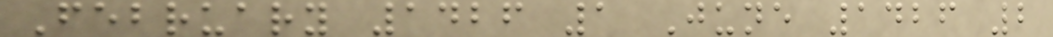February 1426 1 June 1426 2
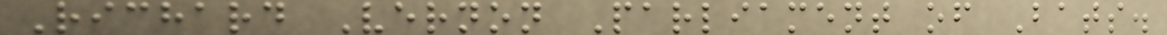Richard Vernon Parliament of Bats.
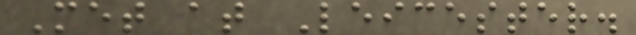Met at Leicester.
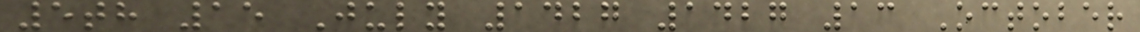5th 15 July 1427 1427 13 October
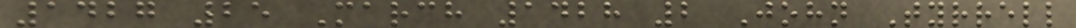1427 25 March 1428 2 John Tyrrell
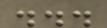...
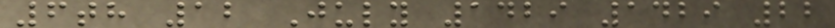6th 12 July 1429 1429 22
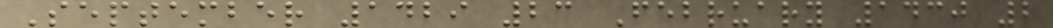September 1429 23 February 1430 2
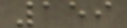159
